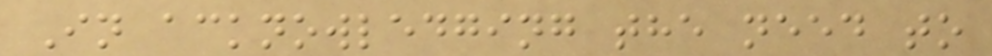In acknowledging the need to
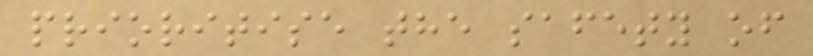prioritise the safety of
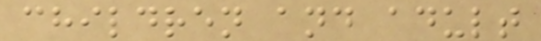children and adult
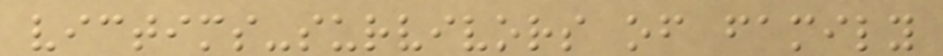victims-survivors of family
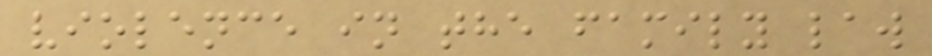violence in the family law
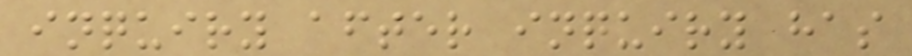inquiry after inquiry has
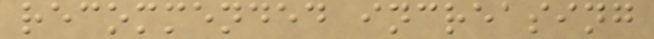recommended increasing
